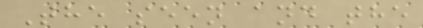The seen and the
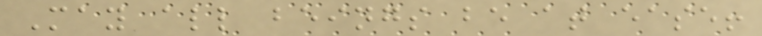May all beings be at ease!
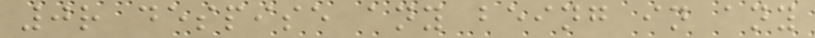0r despise any being in any
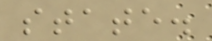state.
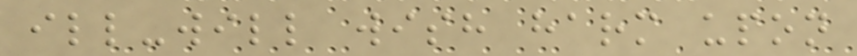ill-will wish harm upon
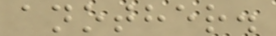another.
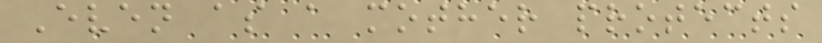Even as a mother protects
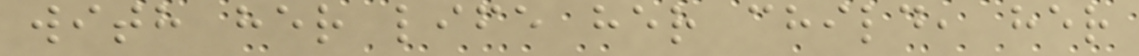with her life her child, her
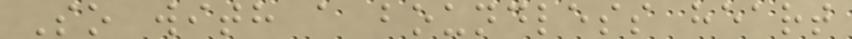So with a boundless heart
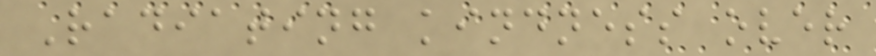Radiating kindness over
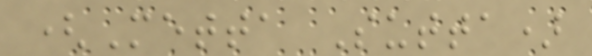(Metta Sutta)
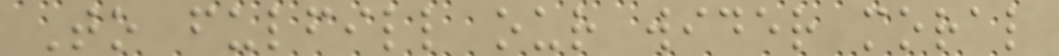To fulfill our wider moral
